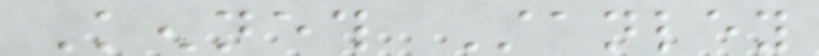Kenneth Stanley
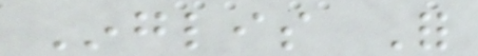Inglis For
